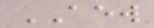AEW
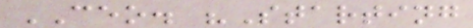CEO. "Starting
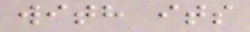with its
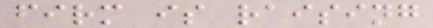firm is raising
